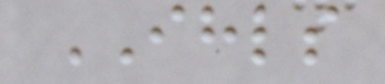IHLS
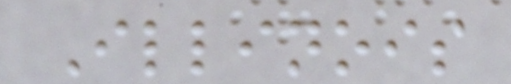Illinois
